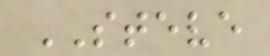STEVE
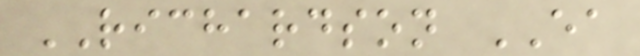RICHARDSON EA
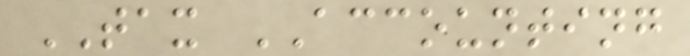TAX ACCOUNTING
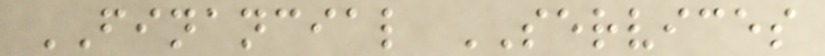FINANCIAL SERVICES
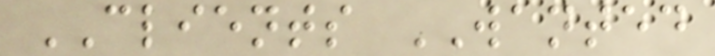CLIENTS WANTED
